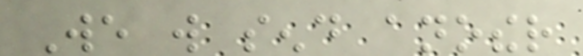We will send another
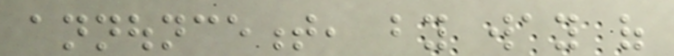announcement, by way of
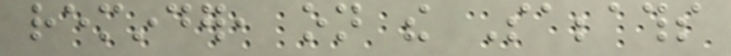reminder, on the Sabbaths
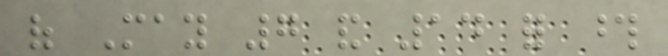of May 7 and 14 for those
